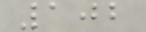102
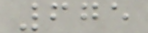675
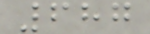687
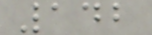142
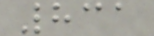831
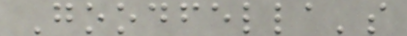Goodfella's
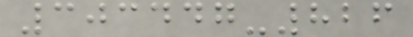303447-826
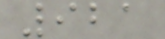921
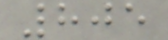805
